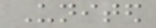United
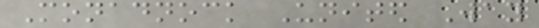Monadnock United Way
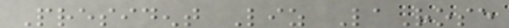President Liz LaRose
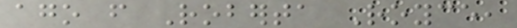ago from Roberta Royce,
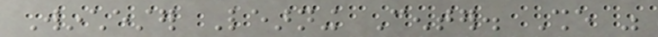Winchester Learning Center. She was
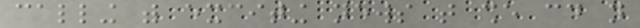calling with exciting news that she could not
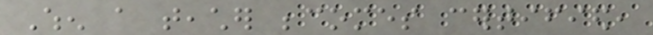When a teacher becomes certified,
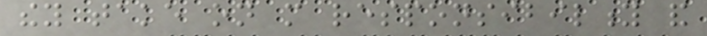they take on more responsibility and
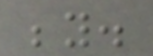beyond.
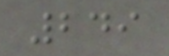249
